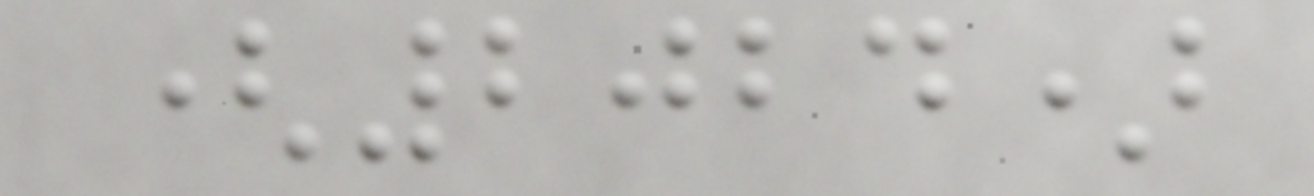(2024)
